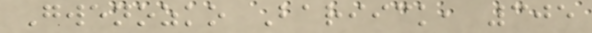Gwenozko Bariick, 305
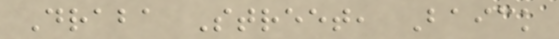Draba Street, Baick
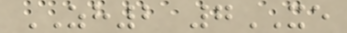ZH2 7XE
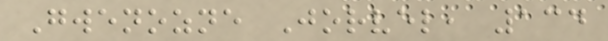Gwenozne Jorvel, 134
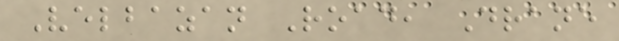Velbazan Road, Drane
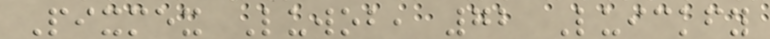Pixmex Luwob, 72 Luickfy
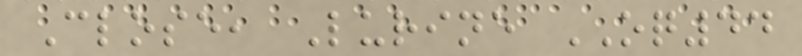Close, Lurine OQ44
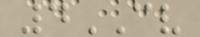4CV
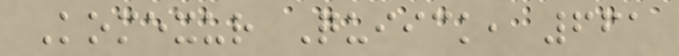Komexur Quiick, 661
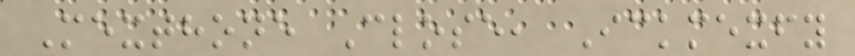Mexthone Close, Ickmexfy
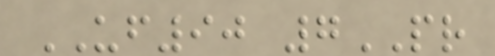UF90 7PR
